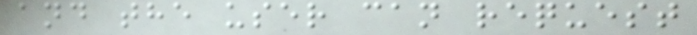and the user can request
